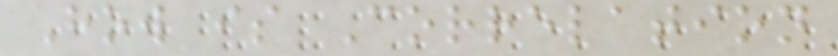How is Correlation
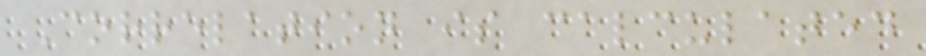Correlation is calculated
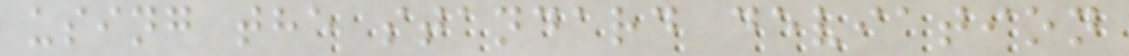using the standard deviation
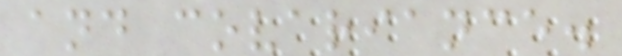and covariance.
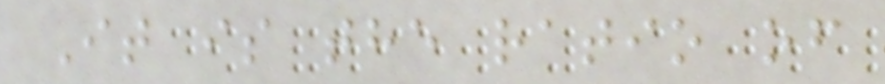It is the ratio of
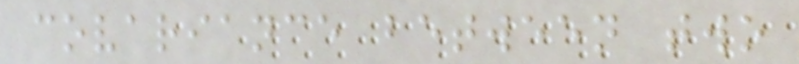covariance between two
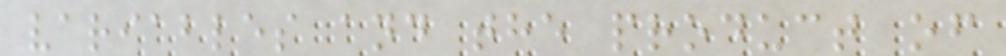variables and the product of
